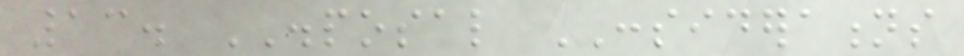13. DISPOSAL CONSIDERATIONS
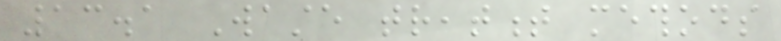13.1 Waste treatment methods
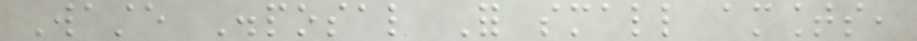Waste Disposal For small amounts,
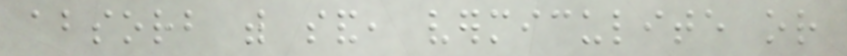absorb with sand, vermiculite or
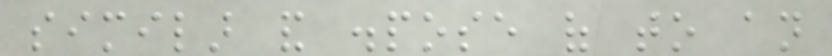similar and dispose of to an
